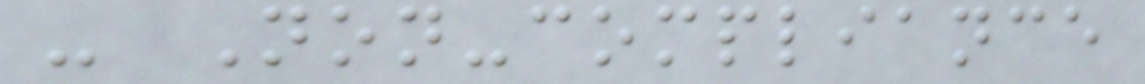- Non-compliance
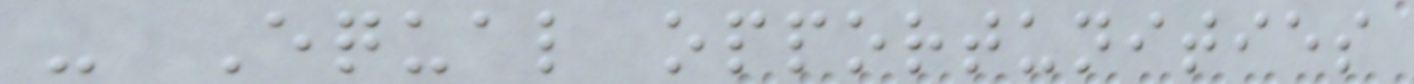- Equal opportunities
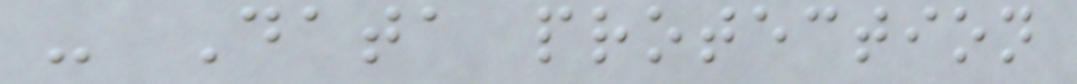- Data protection
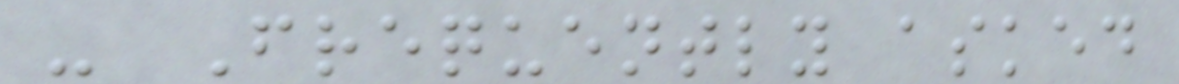- Frequently asked
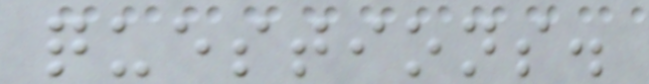questions.
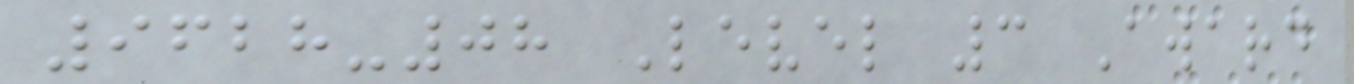9628-08 Level 3 Award
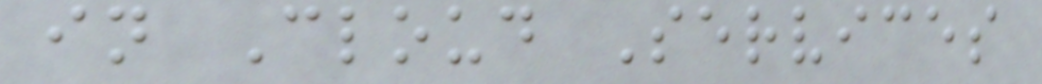in Cloud Services
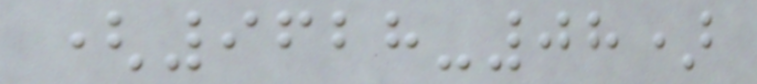(9628-08)
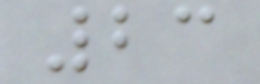23
